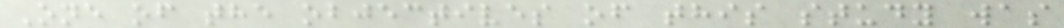One of the objectives of this study was
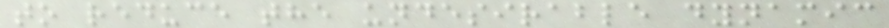to reduce the undesirable dynamic
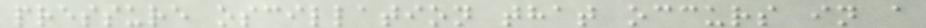pressure oscillation that occurs in a
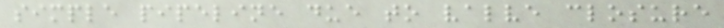simple pipeline due to valve closure
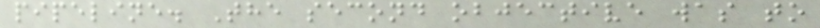pipeline. The second objective was to
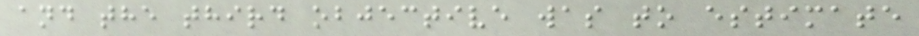and the third objective was to estimate
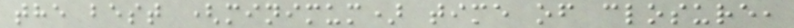the best (minimum) time of closure,
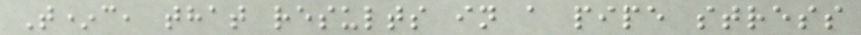T*c, that results in a pipe stress
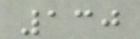130
